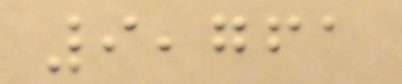9,761
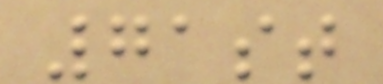71st
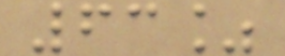63%
